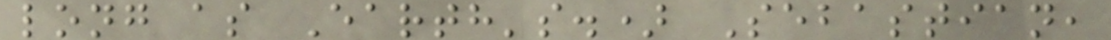long as Earth's.) Sebastian,
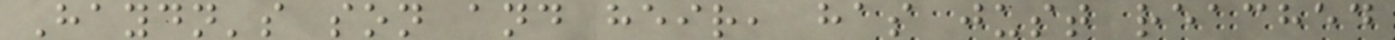Haydn's son and heir, has just reached
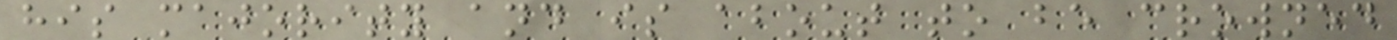his majority and is about to be crowned
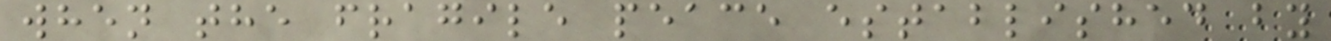when the fragile peace established by
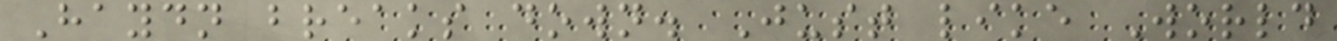Haydn breaks down. Just like World
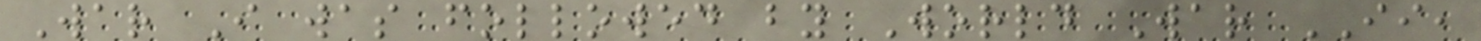War I was followed by World War II,
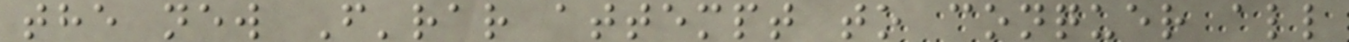the new F'rar attempt to conquer all
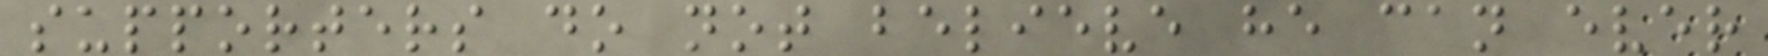supporters do not believe he can ever
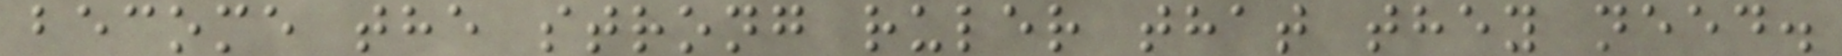become the strong ruler that they need.
